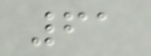61
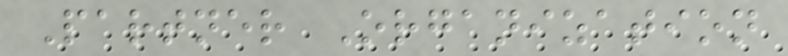Partner Organization
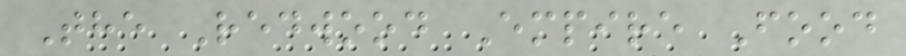The Redwood Empire Food
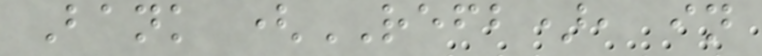Bank (REFB), in
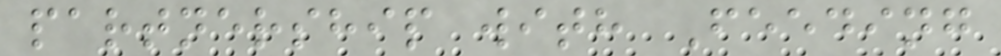partnership with Feeding
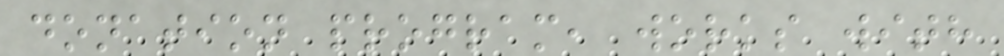donation program, works with
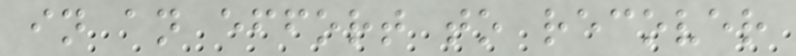in an effort to recover
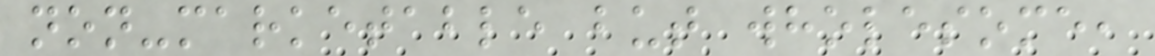non-marketable but wholesome,
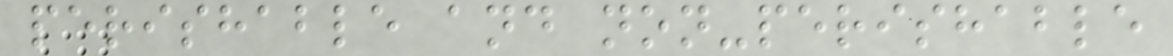perishable and non-perishable
